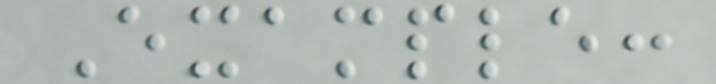Example:
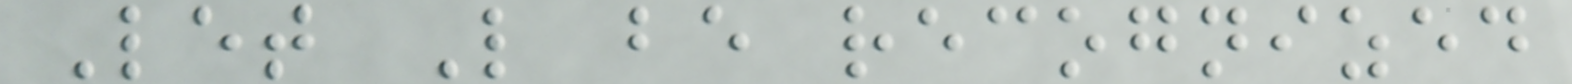Let L be recognized
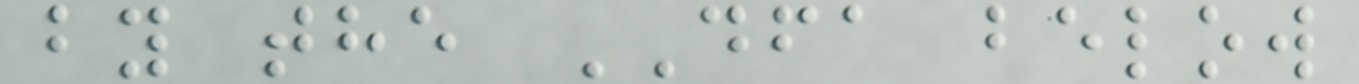by the DFA below
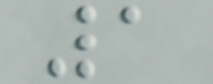1
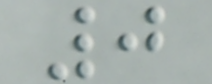0
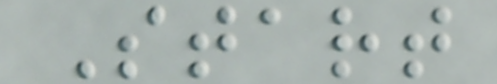Start
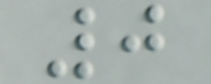0
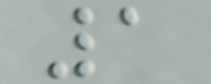1
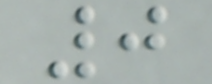0
